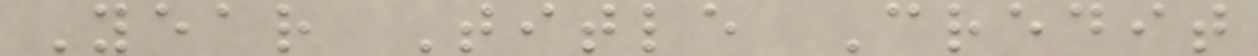Year Title Credit
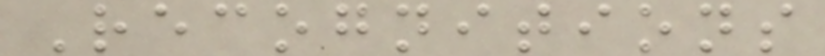Recognitions
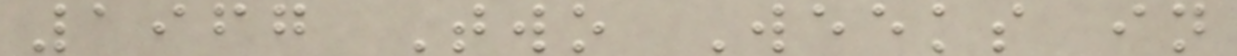1967 Two Weeks in
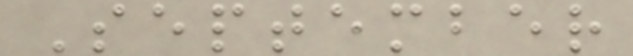September
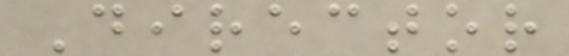Director
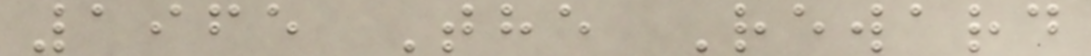1965 The Reward
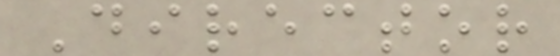Director
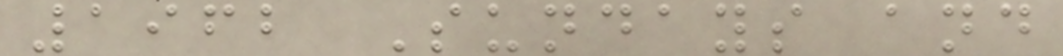1962 Sundays and
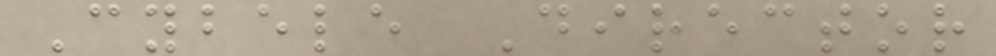Cybele Director
